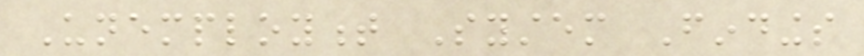Unemployment System Findings
